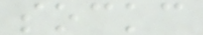sockc
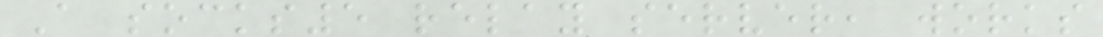A socks5 relay server, works
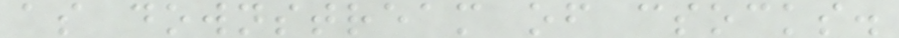as downstream of csocks.
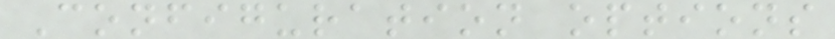Configuration options
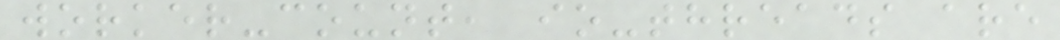worker-count, io-threads are
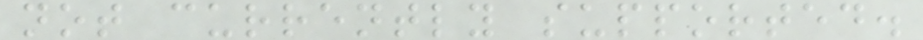not currently supported.
